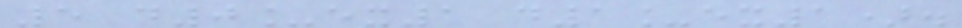5 d0_ex1 d1_ex1).
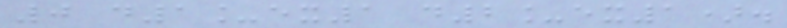0 d1_ex1 d2_ex1).
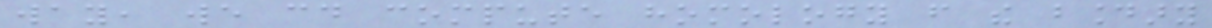way, we could compute homology from the boundary
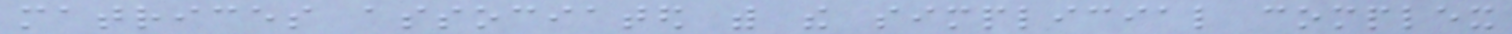matrices associated with the simplicial complex
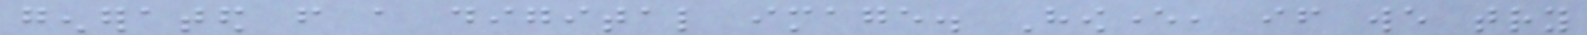generated from a digital image. However, if we try
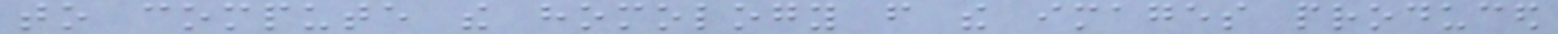to compute the homology from the images produced
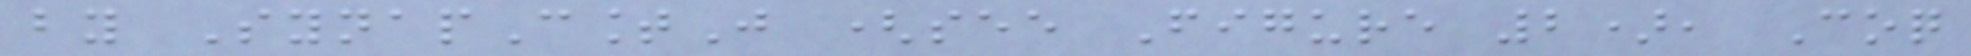by SynapCountJ (see Figure 2), Coq
